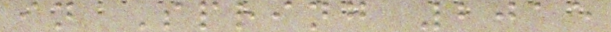in Spring 2015
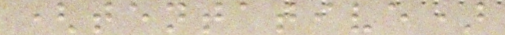(tentative)
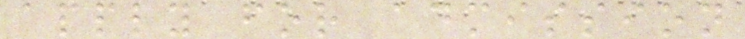apply for admission
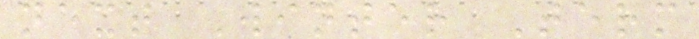next Winter Term
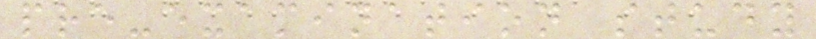pre-examination study
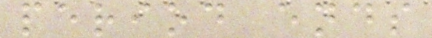period ends
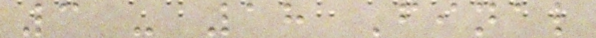3 - 18 Final
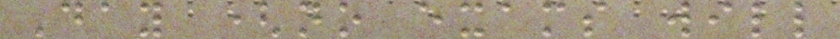Day (no exams will
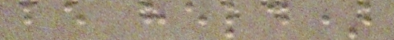be held)
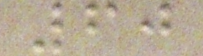60
